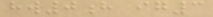hw0h ig3
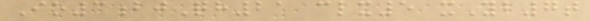Io3bjQh21 clx5 xYb7t
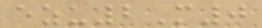ezu2M0
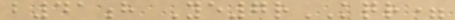b41h Ye7rKQR=
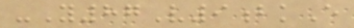-Y87V9bkE
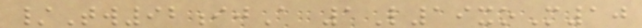/Tw92ijA 1L19xoM10
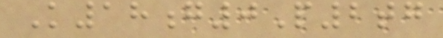K18g0P2tg
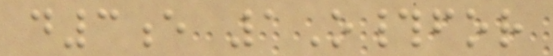d3e 1O#for
